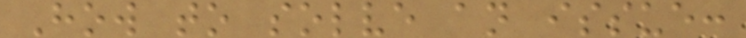How to solve an issue:
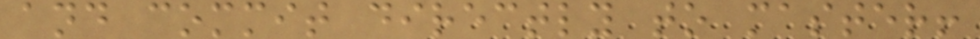and commit directly to master!
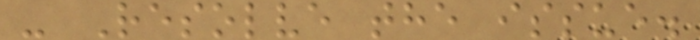- Resolve the issue.
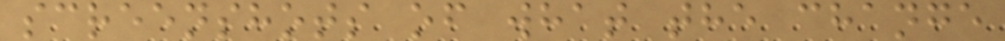screenshots of what the change
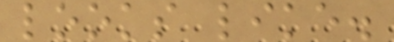looks like.
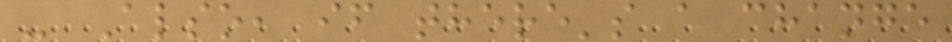- Also, if there's a change
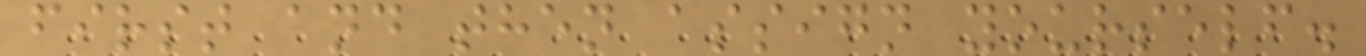first and then assign yourself.
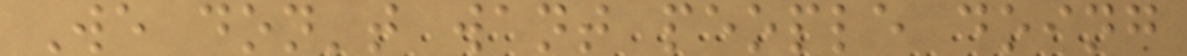We don't want people doing
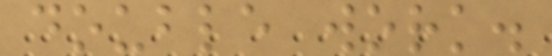double work.
